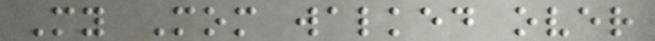My Mom walked over
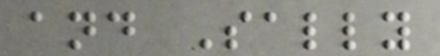and Sally
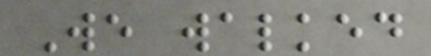We walked
